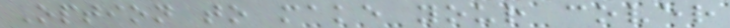Option to make your cover
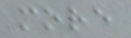more
